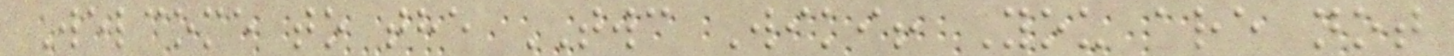Welcome to the TWC Wiki! You are not
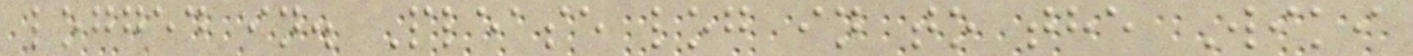logged in. Please log in to the Wiki
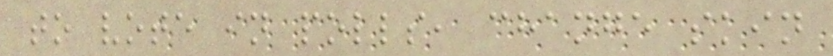to vote in polls, change skin
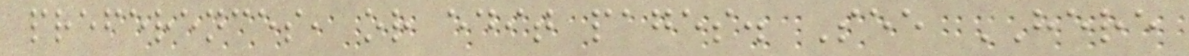preferences, or edit pages. See HERE
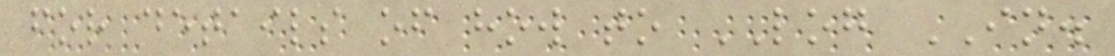for details of how to LOG IN.
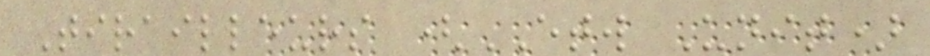Tirailleurs (ETW Unit)
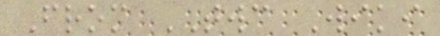From TWC Wiki
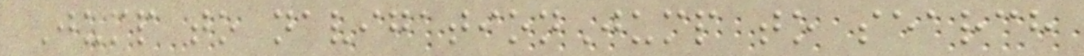Jump to navigationJump to search
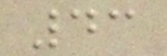43
